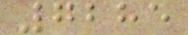7285
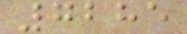7285
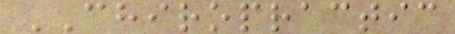CHIROPRACTIC
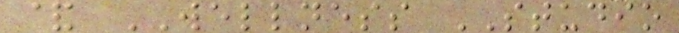& WELLNESS STUDIO
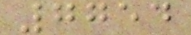7754
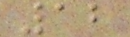12
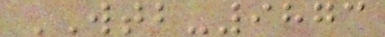WTB-9873
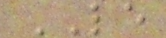LE
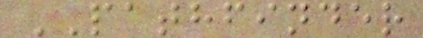PATHFINDER
